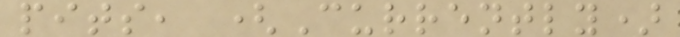pits, (Currently)
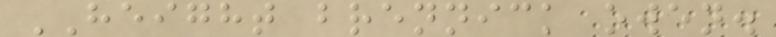HEIGHT brennick owen.
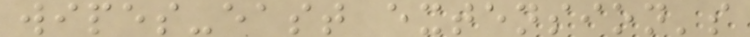wipes-east extension's
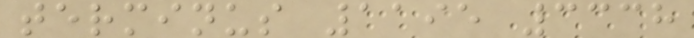terminus 1195 3338
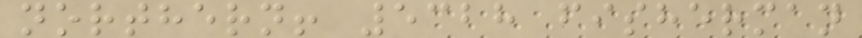northern! 5328 fisherman
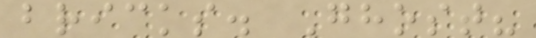bricks. Ghost?
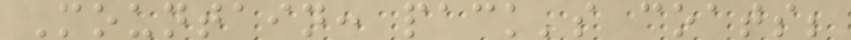Mountain: pack's coats;
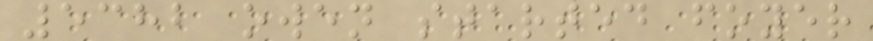5382 owen started foyer
